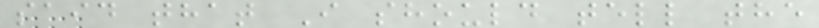said that I should tell the
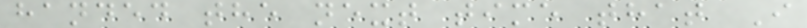handed the next time that I
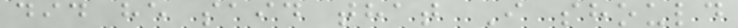did he said that I should
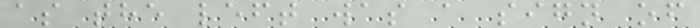as the left was a sign of
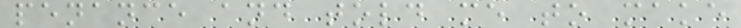penance and told me to make
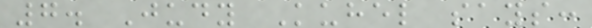7. Judy Kuhel says:
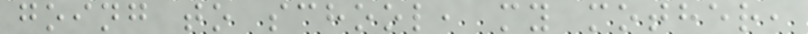going to school, my mother,
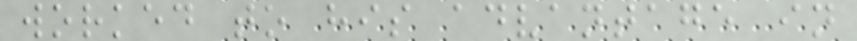worked to his advantage in
